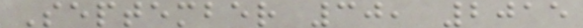September 30, 2015
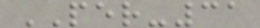PER-31
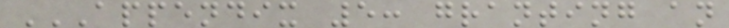APPENDIX 5: GRANTING AN
